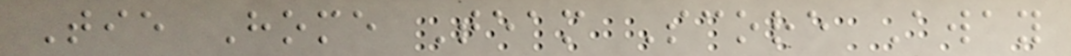Tie Home Team Score Away
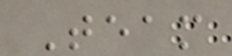Team
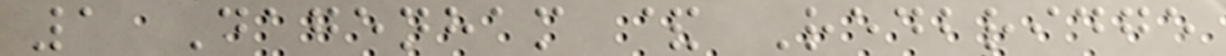1 Dagenham & Redbridge
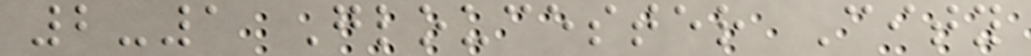2-1 Gloucester City
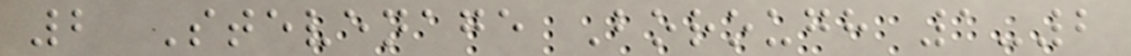2 Stevenage Borough 1-2
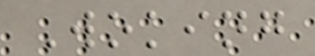Woking
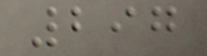297
